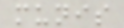munis
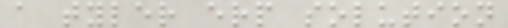a tyler erp solution
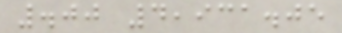.00 4,931.05
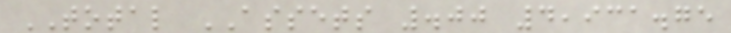TOTAL ASSETS .00 4,931.75
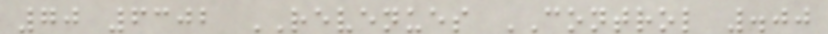70 6302 REVENUES CONTROL .00
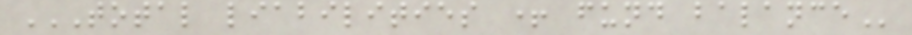TOTAL LIABILITIES + FUND BALANCE
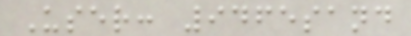User: 9465sand
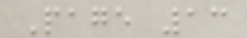Page 13
